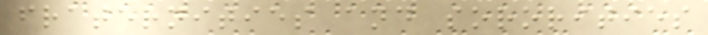fraternities and sororities
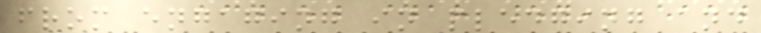from engaging in pledging and
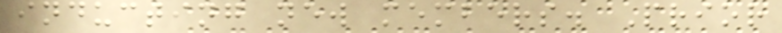inducting new members. Prior
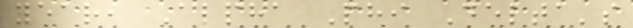year, Alpha Phi Delta's
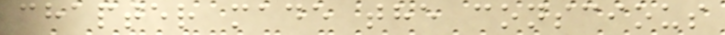chapter made the conscious
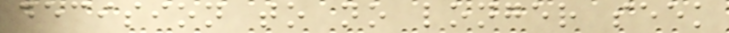decision to no longer seek
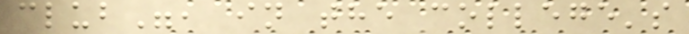club", in the college's
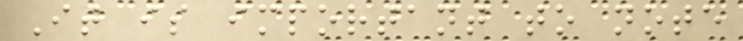It is important to note
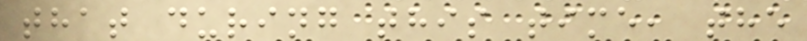that during this time, the
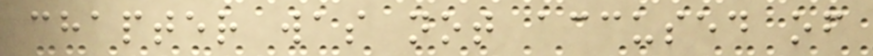chapter was not accused of
